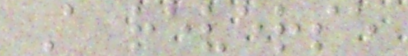A reverse
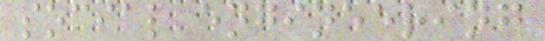social engineering
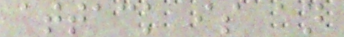attack is an
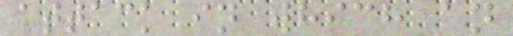attack in which an
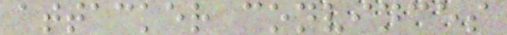attacker convinces
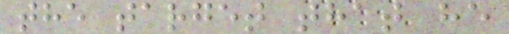the target that he
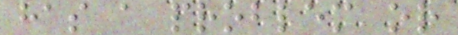has a problem or
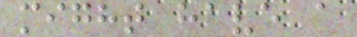might have a
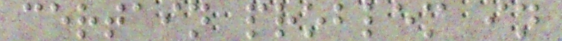certain problem in
